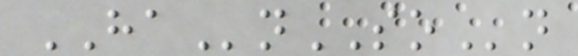HAnSOn
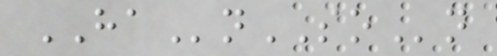HAnSOn
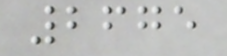2675
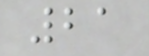21
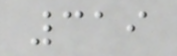319
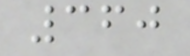360
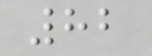82
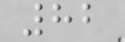82
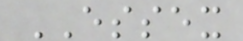ESSEX
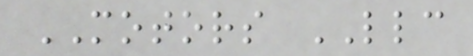MOTORS LLC
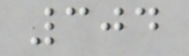304
